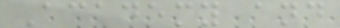Academy and
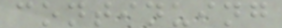continuing
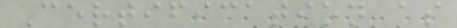Certification as
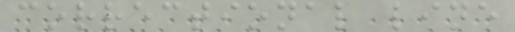correctional line
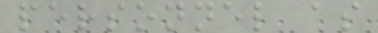personnel as
